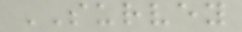SURVEY
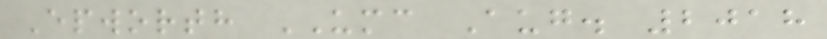Epworth UMC Aug. 2018
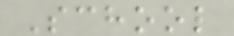School
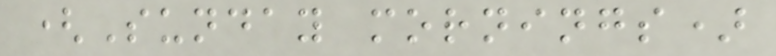(Sunday mornings)
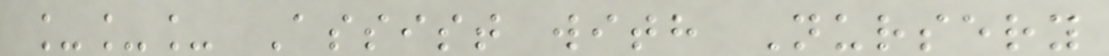___ Assist with Nursery
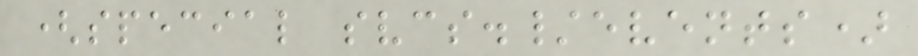(special svcs./events)
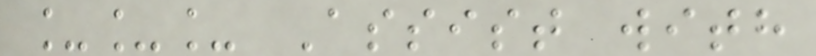___ Assist with
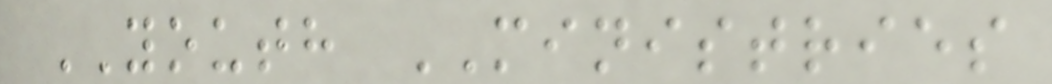YOUTH MINISTRIES
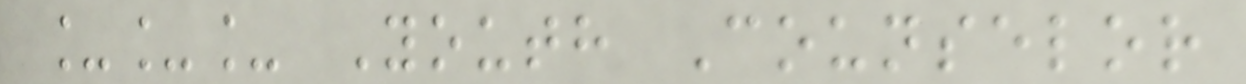___ Youth Counselor
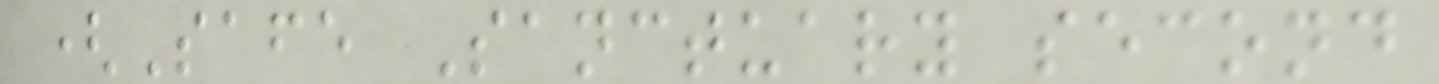(Safe Sanctuary second
